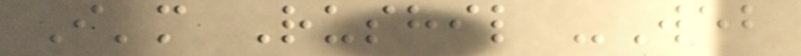I'm Rushil -Web
